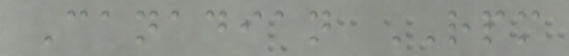Canadian RPM
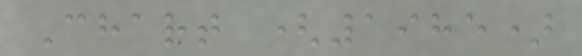Chart (1985)
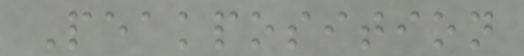Peakposition
